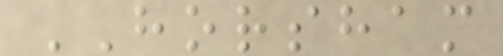HORSHAM
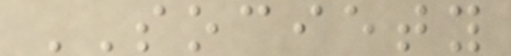SOCIETY
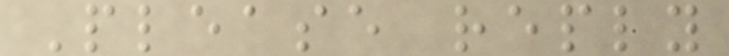Please reply
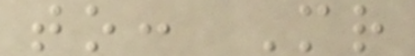to: Mr
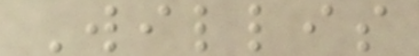Willis
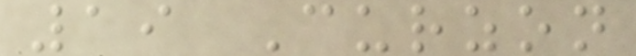19 Curzon
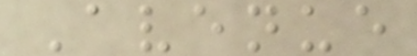Avenue
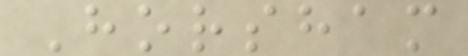Horsham
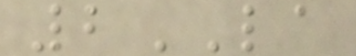2LA
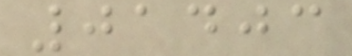01403
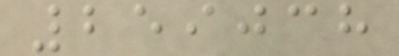259038
